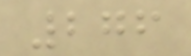276
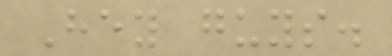Hey guys.
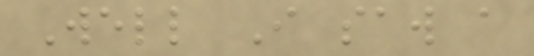Well I saw a
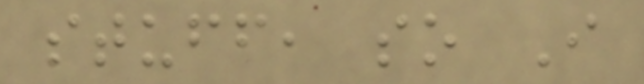stuff, so I
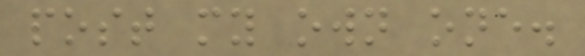post my own one.
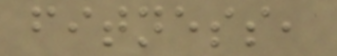fitness,
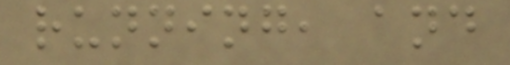running, and
